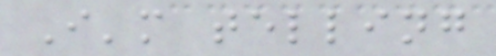I'm telling
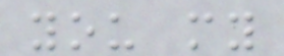you my
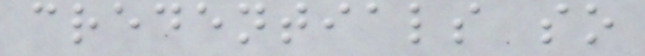credentials so
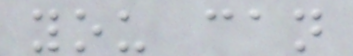you can
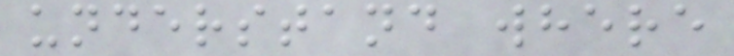understand where
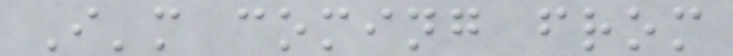I'm coming from
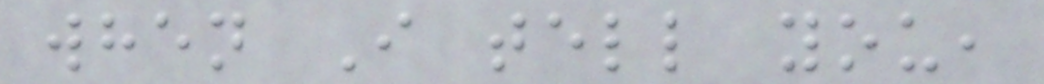when I tell you,
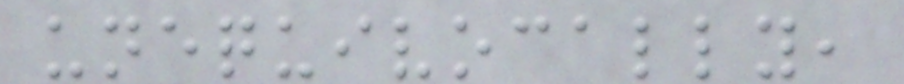unequivocally,
